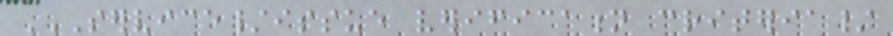SERVICE/ISSUE VERIFICATION CRITERIA/
